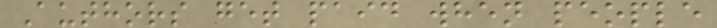Authors get paid when people
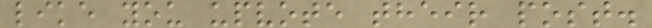like you upvote their post.
